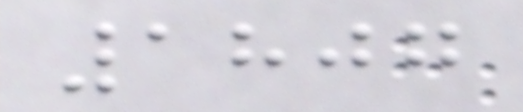1807
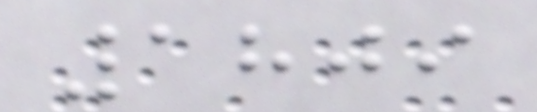1809
